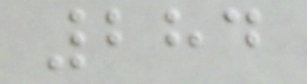284
